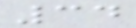34
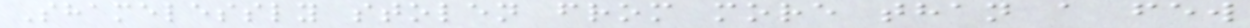Shamelessly stolen from more than a few
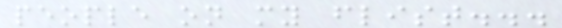people on my flist...
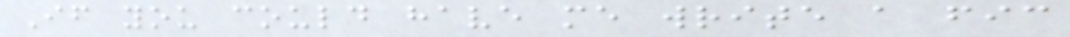If you could have me write a fic
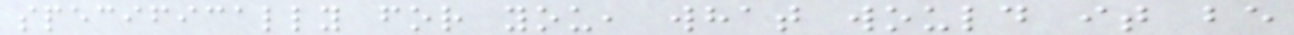specifically for you, what would it be
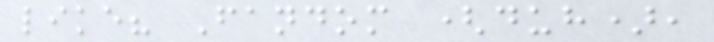like? Fandom (duh),
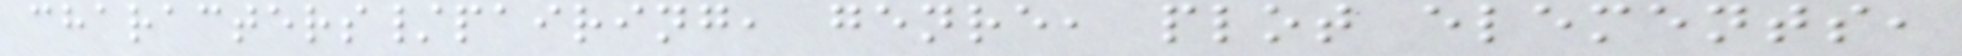characters/pairing, genre, plot elements,
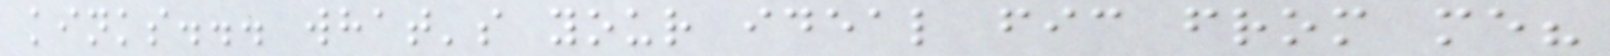kinks... what's your ideal fic from me?
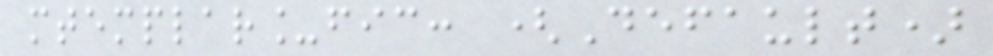mtemplar_fic: (Default)
